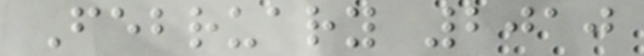February 2010
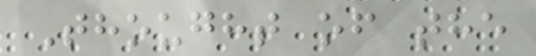Thought of the
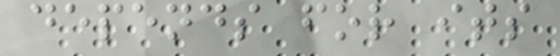depends for its
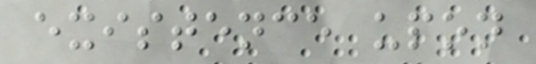existence upon
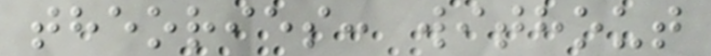theories: without
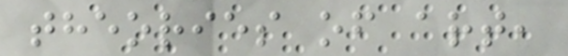theories of art,
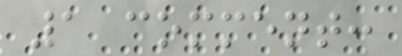1 comment:
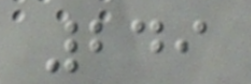249
